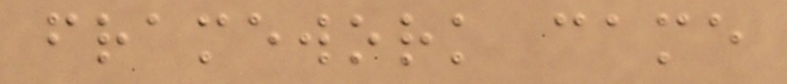framework came
